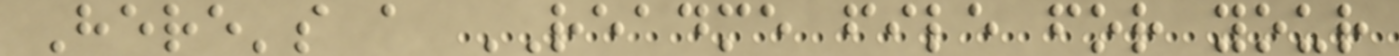Here's a README file for your
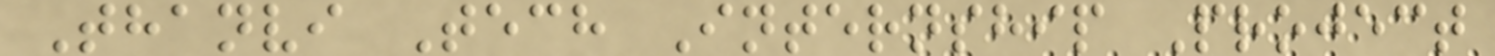Thanvi Tech Internship Project
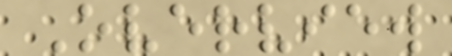Overview
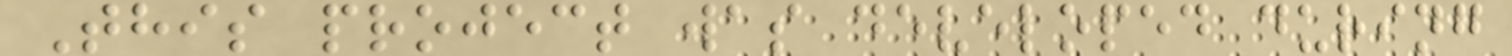This project was developed during
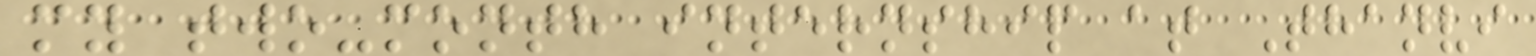my two-month internship at Thanvi
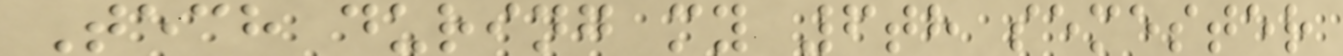Tech during my 6th semester
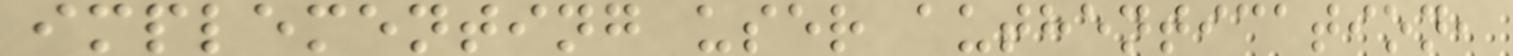implementing user authentication,
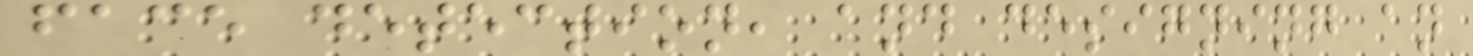face detection, and designing an
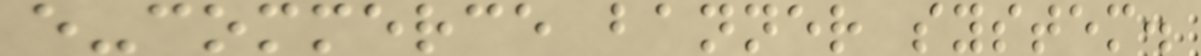e-commerce banner system.
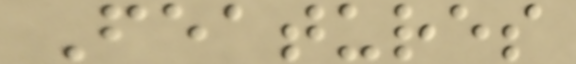Features
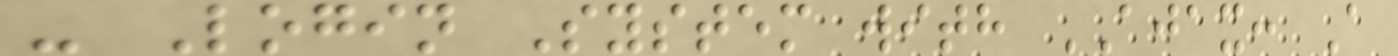- Login System with AJAX: A
